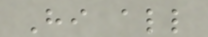Hi all
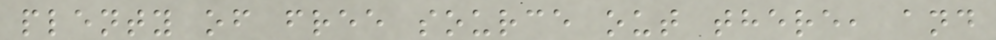plenty of free source out there, and
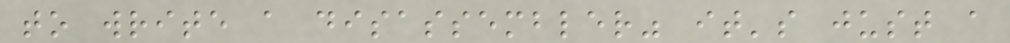to write a disassembler" it's just a
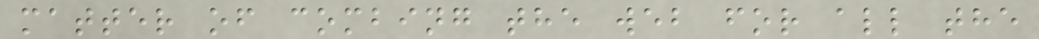matter of combing the web for all the
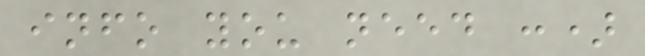info you need :)
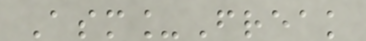Asm_Freak
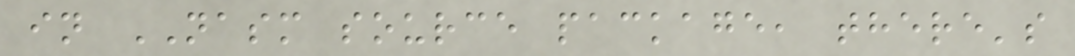in NASM source package, there's
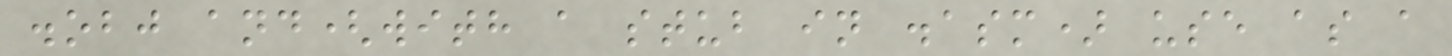.obj and(with a stub in .asm) use as a
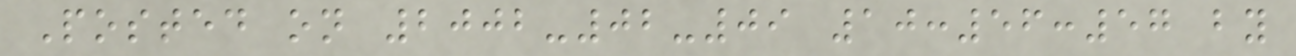Posted on 2002-02-09 10:56:57 by
